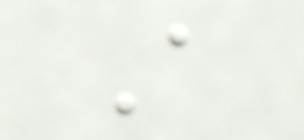A
